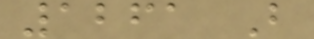1261 B
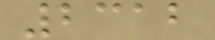2312
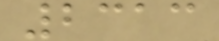2313
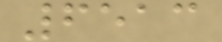6513
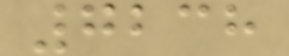7238
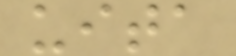uita
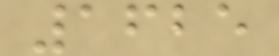1625
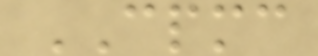CPMC
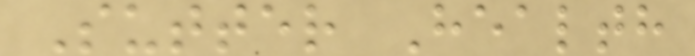Sutter Health
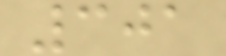301
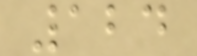124
